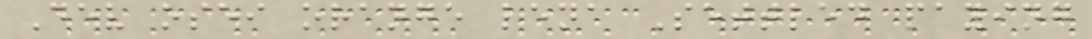Dev osei orange lena Settled paying
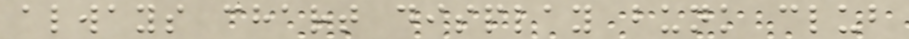always chart display bunk club
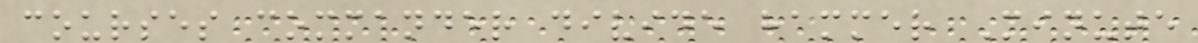courses commander divide hammer Minute
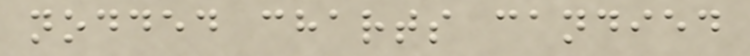nodded charts candied
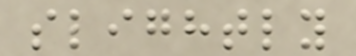slightly
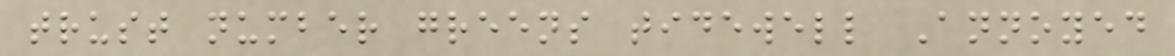trust number greens tidewell Annoyed
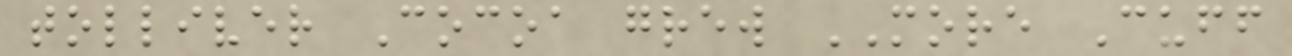tolliver Cocoa grew MORE Cuff
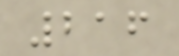216
